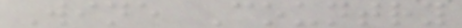Wine Country
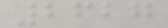2627
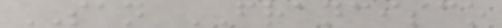SAN FRANCISCO
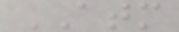ATM
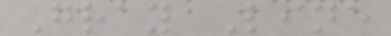Gray Line
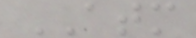ATM
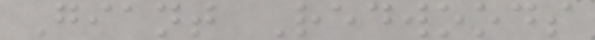Giant Redwoods
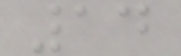14
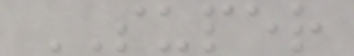SUPER
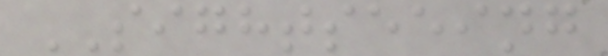SIGHTSEEING
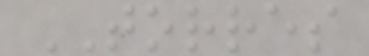TORRES
